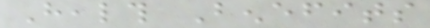Health Benefits
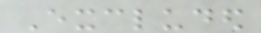Excluded
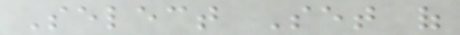Select Set of
